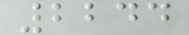2244
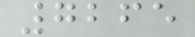7265
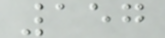157
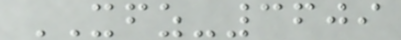XFZ-3609
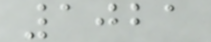1021
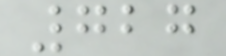727
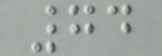74
